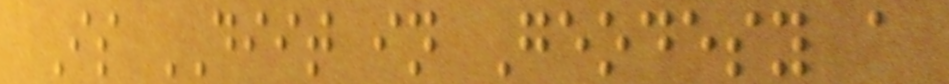Is DIIT in Geodesy a
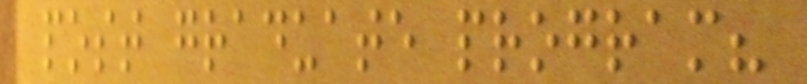post graduate program?
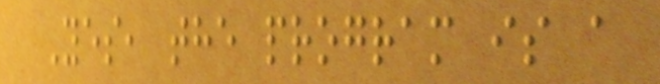Yes, the program is a
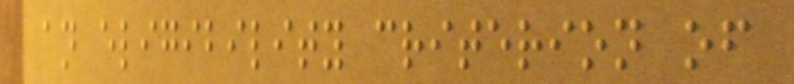an eligibility criterion of
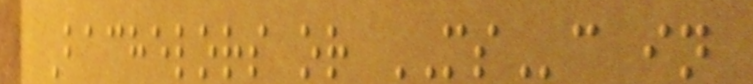Bachelors or MSc in
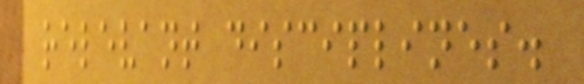relevant disciplines.
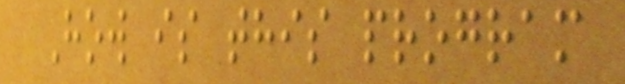How is this program
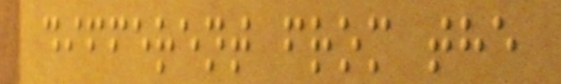different from the
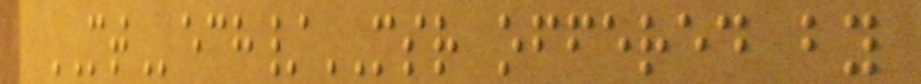MTech/MSR offered by
